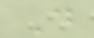D
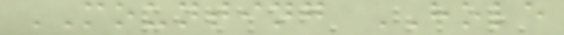MOUNTING HOLE
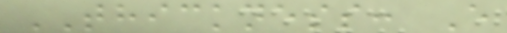THICKNESS: E
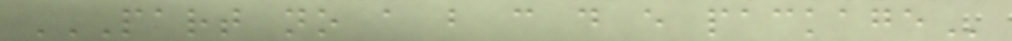PART NO A B C D E PACKAGE
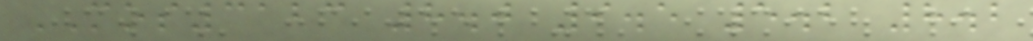MOS3123 8.0 9.5 5.2 8.2
